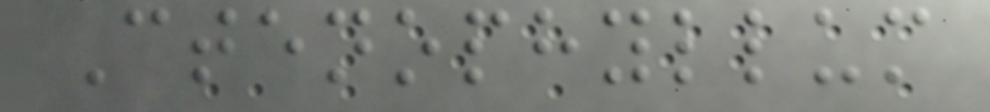Ctenophyllum
